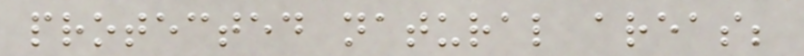protected natural areas;
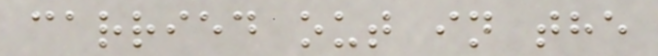carried out in the
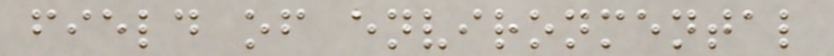field of environmental
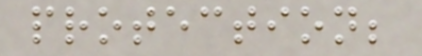protection;
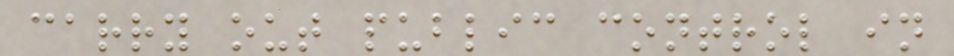carry out public control in
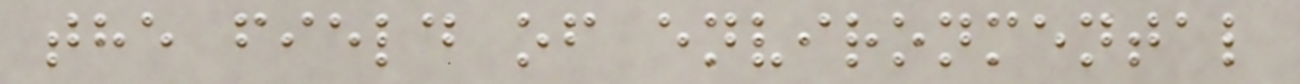the field of environmental
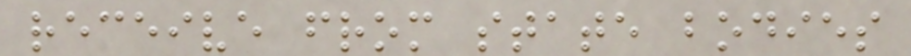receive from state bodies
